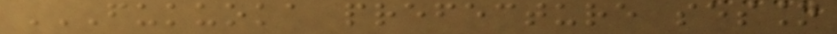FUKUOKA PREFECTURE SESSION
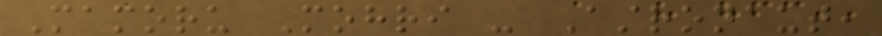Mamoru Mohri - Astronaut,
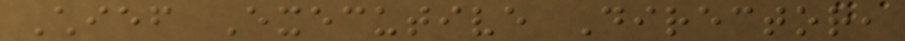Chief Executive Director,
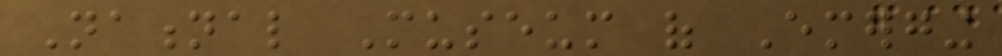National Museum of Emerging
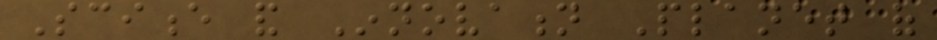Science and Innovation Planet of
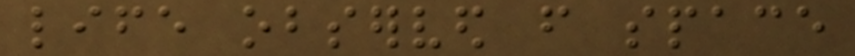life observed from space
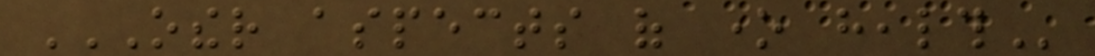OTHER ASPECTS OF ONE HEALTH
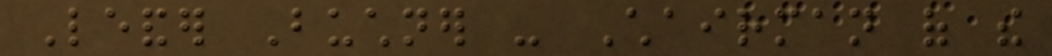Leander Buchner - Chairman of the
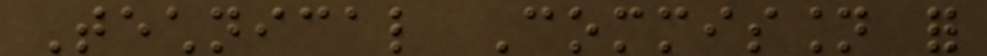Technical Commission for
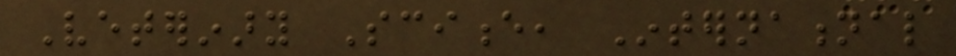Veterinary Science, International
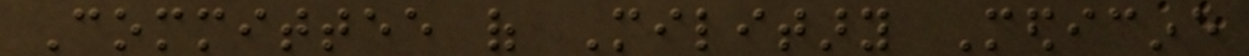Committee of Military Medicine
